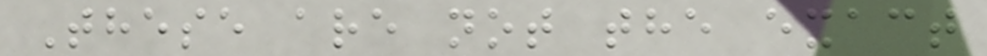These are not the exact
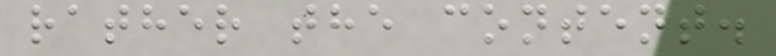rather the content.
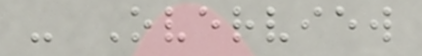- Overview
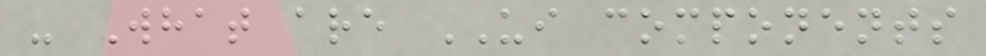- What are UI components
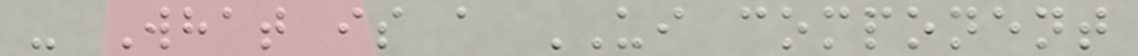- What is a UI component
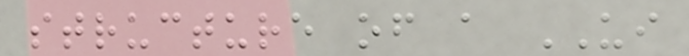structure of a UI
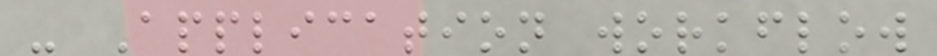- Application workflow
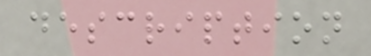description
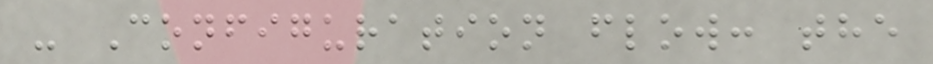- Configuration flow: the
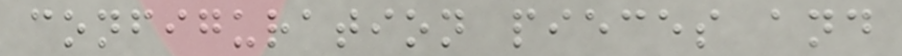configuration pieces and
